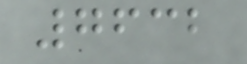7632
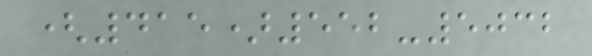(415)552-5032
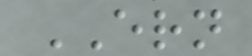ERN
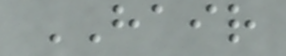HAIR
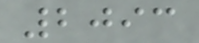2093
